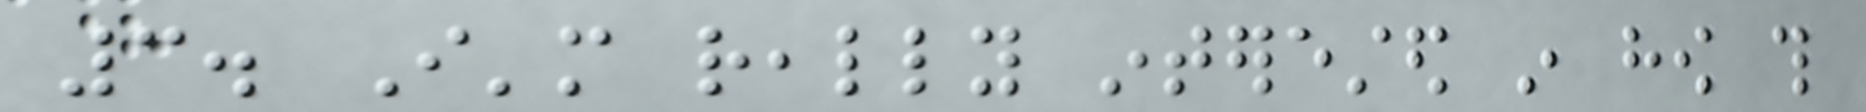3. I'm really interested in how this
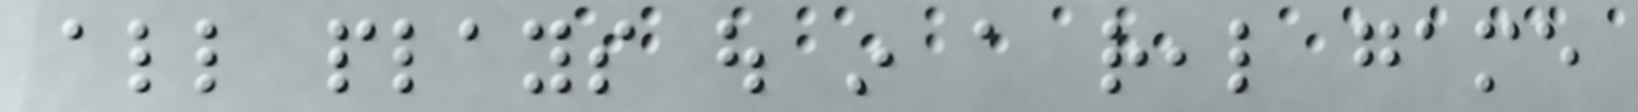all plays out in a real game
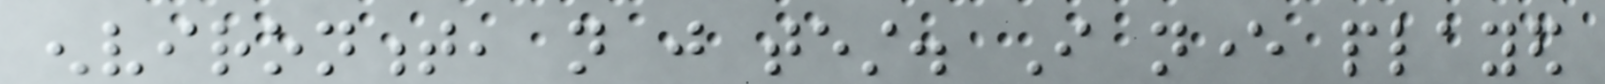environment, not just test. I never played
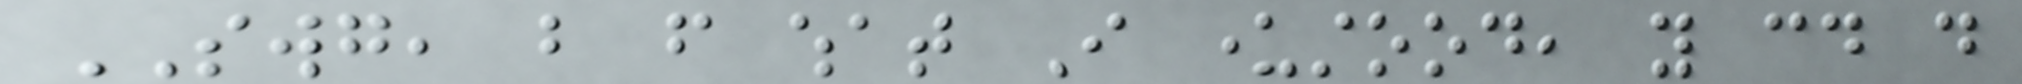SWG, but from what I understood, you could do
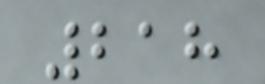218
